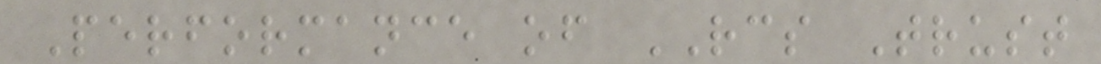Performance of RCS Trust
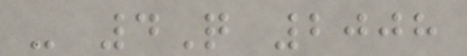- 4Q 2008
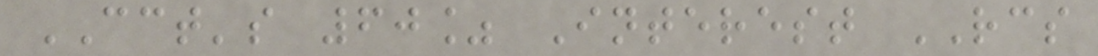CCT's 60% Interest RCS
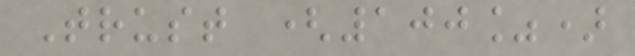Trust (100%)
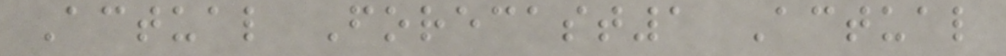Actual Forecast1 Actual
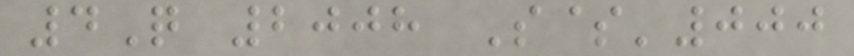4Q 2008 S$'000
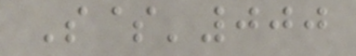S$'000
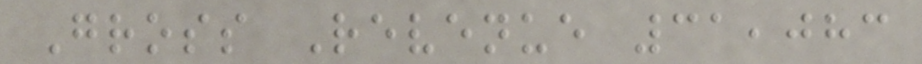Gross Revenue 31,083
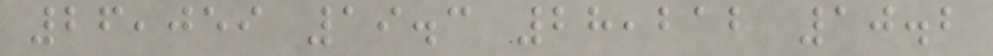26,059 19.3 28,212 10.2
